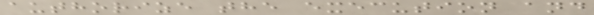authorize the execution and
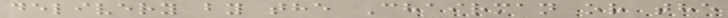delivery by the Chairman or the
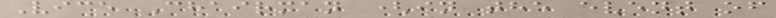Vice Chairman (in the event of
